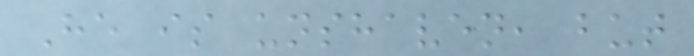He is unshaven, but
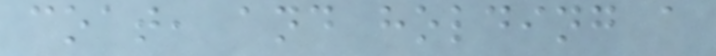coat, and holding a
